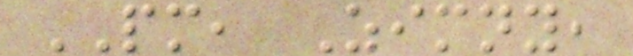PM, Zimny,
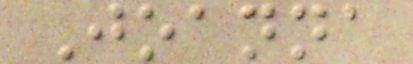Joanna
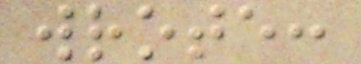wrote:
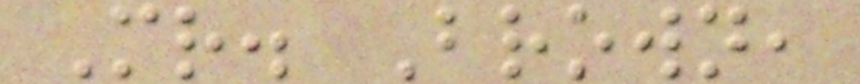Mr. Brown,
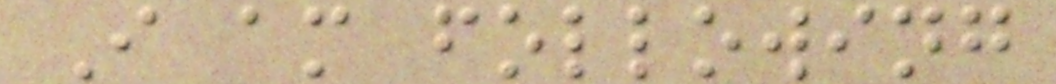I am following
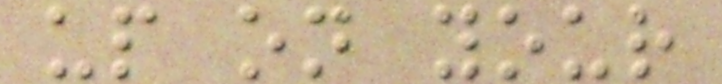up on your
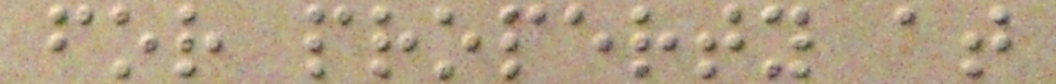for property at
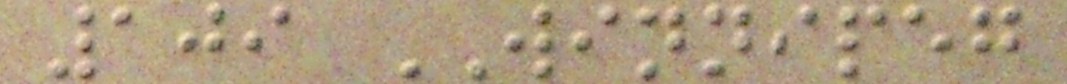109 WINNIPEG
